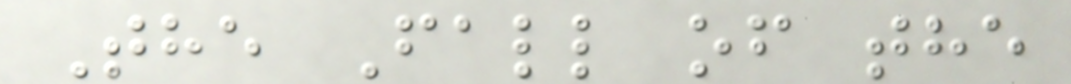The Fall of the
